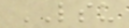LSU
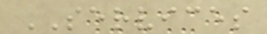SERVICES
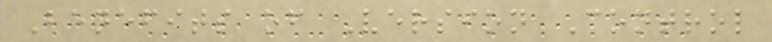Benefits of Version Control
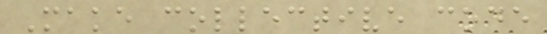Make collective code
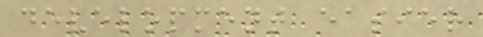development easier
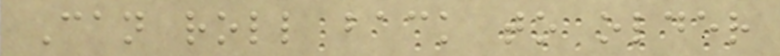Can roll back to older
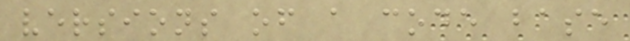versions of a code base
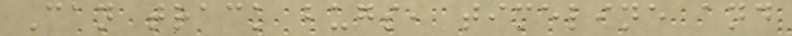Can track bugs, timeline and
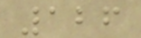126
